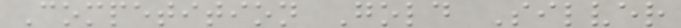Competition Gold Silver
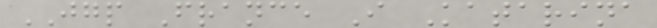JGP France I Katarina
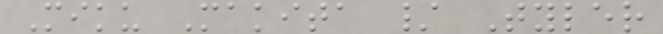Miku Makita / Tyler
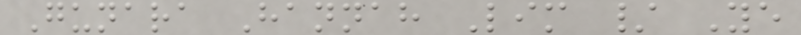Gunara Hannah Lim / Ye
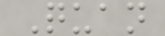Quan
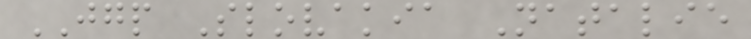JGP Slovakia Natalie
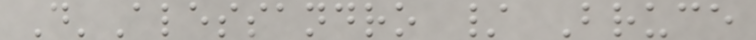D'Alessandro / Bruce
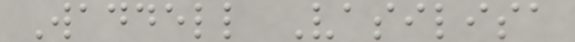Waddell Vasilisa
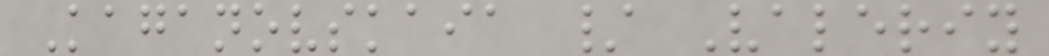Kaganovskaia / Valeriy
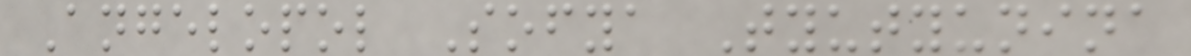Angelopol Sofya Tyutyunina
